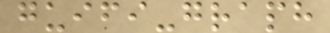guifi-graph
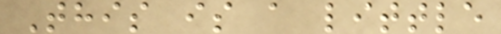This is a little
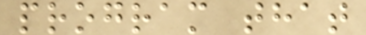program that
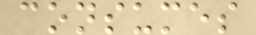consumes
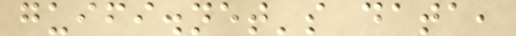guifi.net's data,
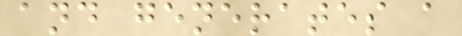and generates a
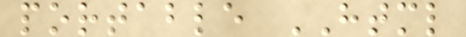portable HTML
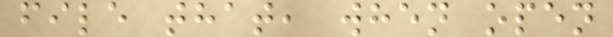file that, when open
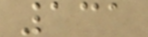131
